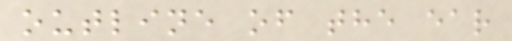outline of the ear
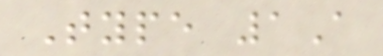Type 1A
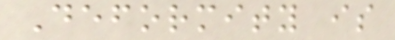Deformity is
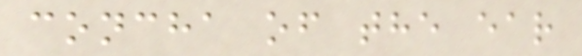concha of the ear
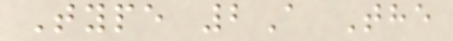Type 2A The
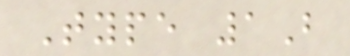Type 1B
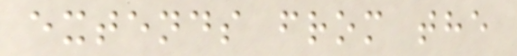extends from the
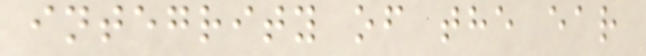integrity of the ear
